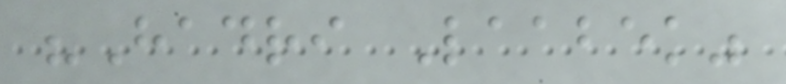"Hadri Laabek"
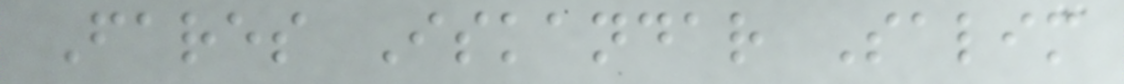Fares Iskandar Salim
